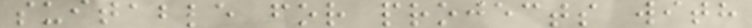suitable for projects with
